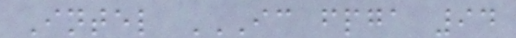Intel IC FPGA 94
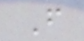F
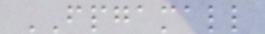FPGAMALL
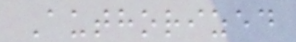Authorized
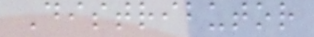Distributor
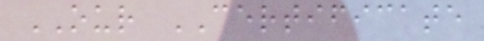OUR CERTIFICATE
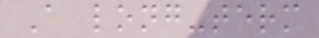A long-term
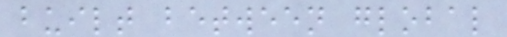built between global
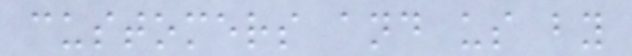customers and us by
